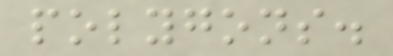polygons.
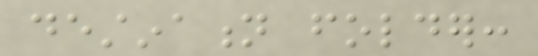destination folder:
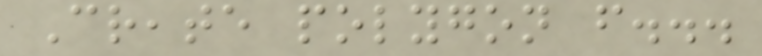Create polygon from...
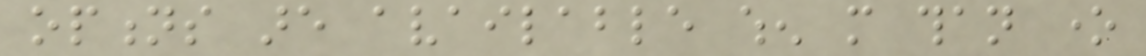options are available when more than one
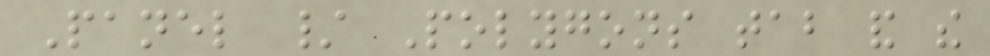Panel / Polygons tab and the
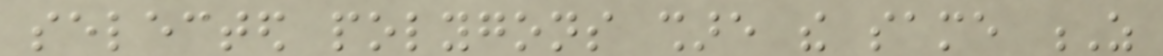selected polygons share the same Z
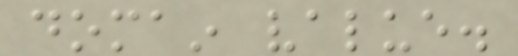domain value.
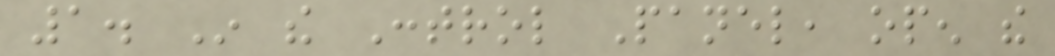1. In the Control Panel, open the
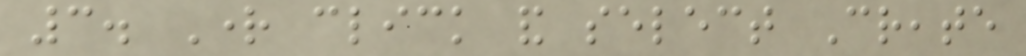3. Right click and select Create
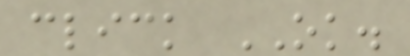click OK.
